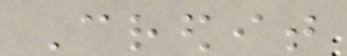Credit
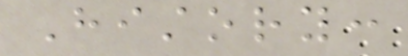History:
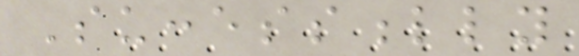Successfully
